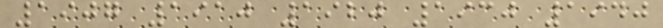1907 1910 1920 1930 1940
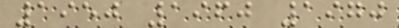1950 1960 1970
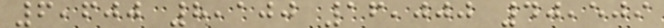6,600 8,100 16,000 40,509
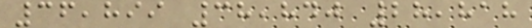36,899 38,840 28,818
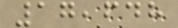17,648
